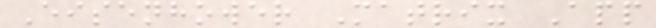Eisenhower Matrix App
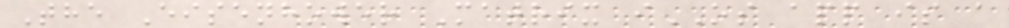The Eisenhower Matrix iOS app is a
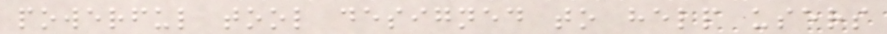powerful tool designed to help users
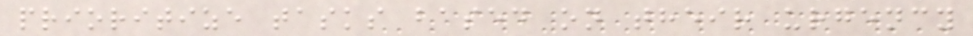prioritize tasks based on their urgency
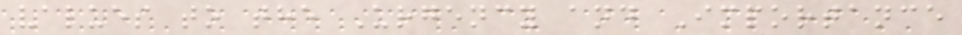values to the Urgency and Importance
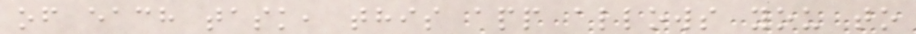of each task, this app allows you to
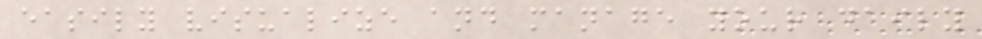easily visualize and manage your daily
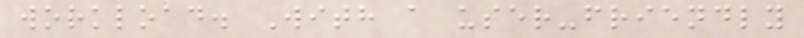workload. With a user-friendly
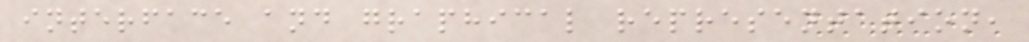interface and graphical representation,
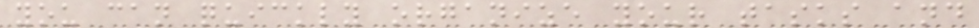you can quickly organize your tasks and
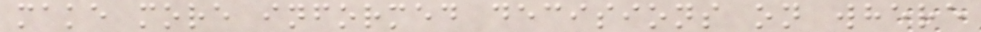make more informed decisions on where
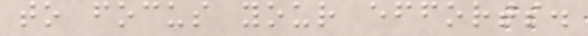to focus your efforts.
